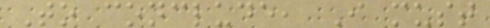To conclude, I must
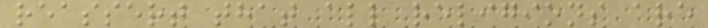reassert that all religions are
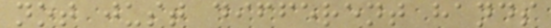not just different hands
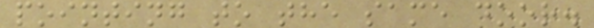pointing to the same door.
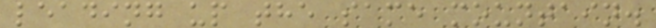leading up the same mountain.
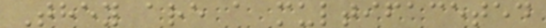They are a multifaceted
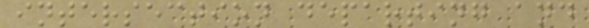intersection departing and
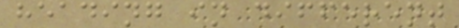heading in different
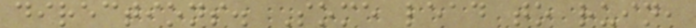directions. Some lead to ruin,
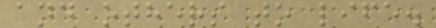and others to life.
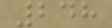248
